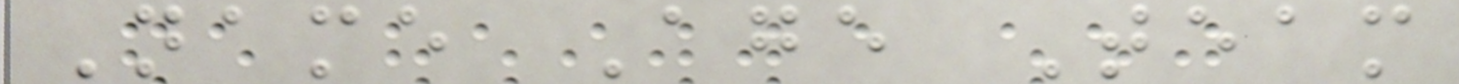Name Age Team
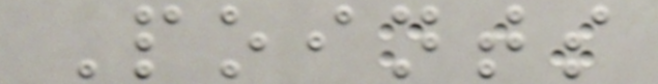Points
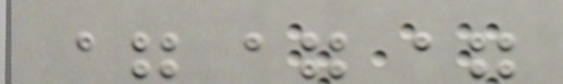===
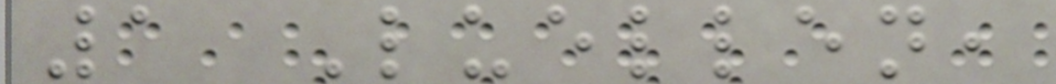1 Luellen,
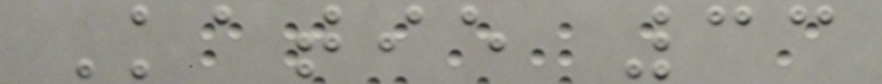Katie 33
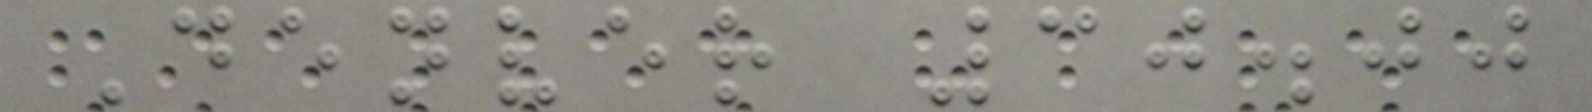Denver 30.00
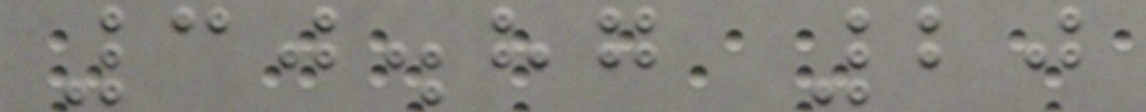30.87 20
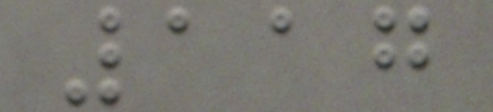117
